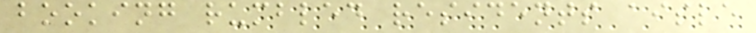booking rumbled residents aisle
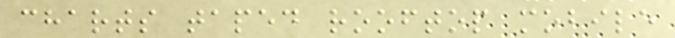charts taped rooftop mobile
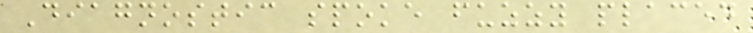Diagnostic spoke fuzzy placed
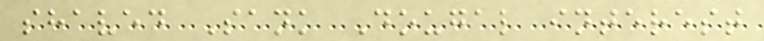shaved Sank Dougal interest
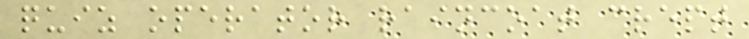quiz operator raincoat crept
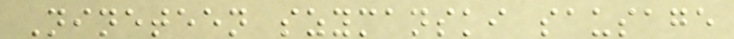Nineteen szymanski sausage
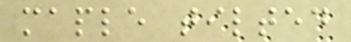maple tilted
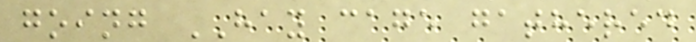going HAY cage gathered
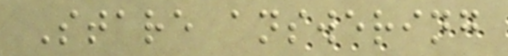Stare answering
